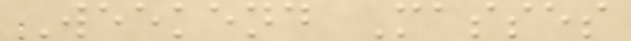Weekend Masses
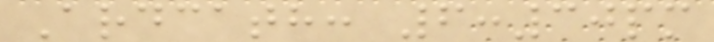Ardcath: 6:30pm
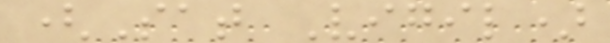(Sat Vigil)
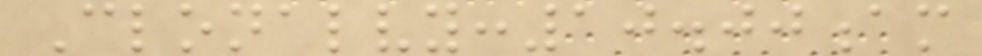Clonalvy:10.00am
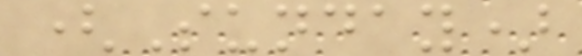(Sunday)
